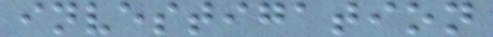investigation
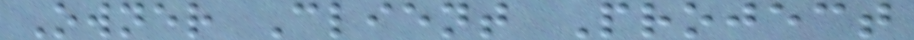Owner Client Project
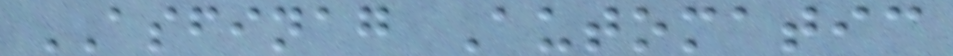ASFINAG Automatic
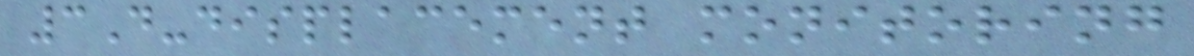3D-displacement monitoring
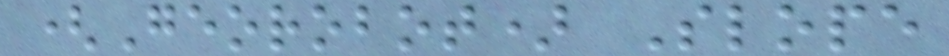(Georobot) Slope
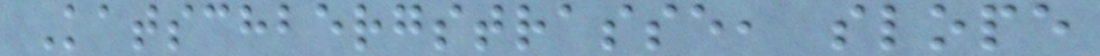Katschbergstrasse, slope
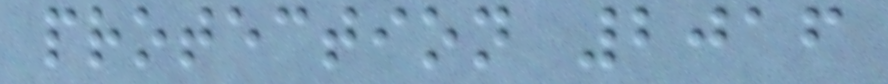protection 2016
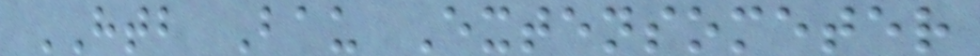HTB Bau Extensometer
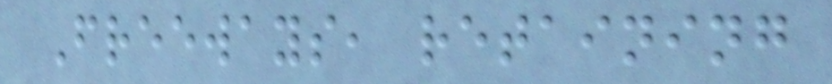Freeways, retaining
